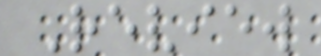Review
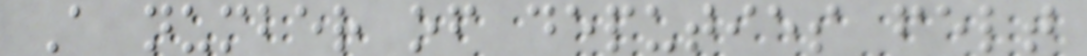A number of deputies felt
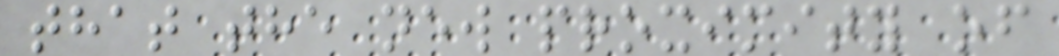that the new proximity of
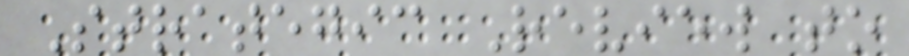Strategic Review to
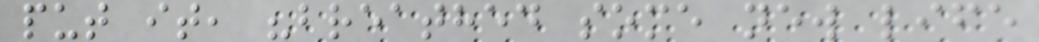put it, "breathed some new life
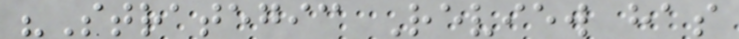"Strategic Review has
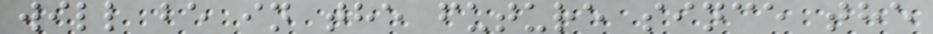will be in the future since the
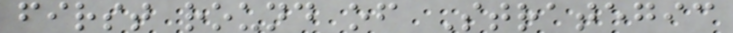first round of Strategic
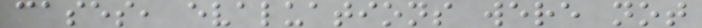cases, evaluations were not
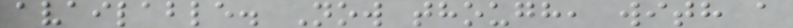available. Now though, with a
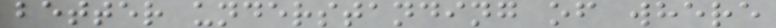better understanding of where
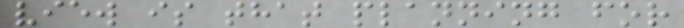view is that planning for
